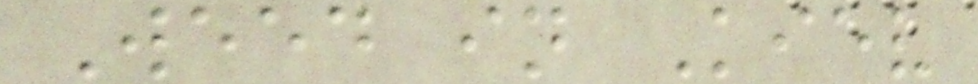Weed in Kiev
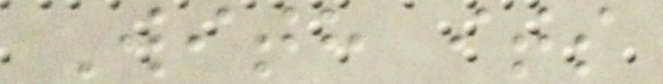With its
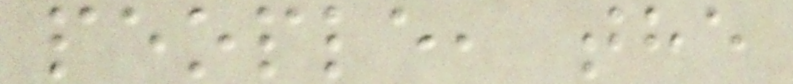people, the
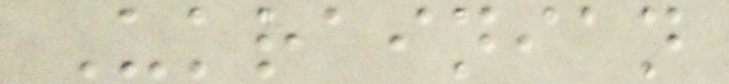Ukrainian
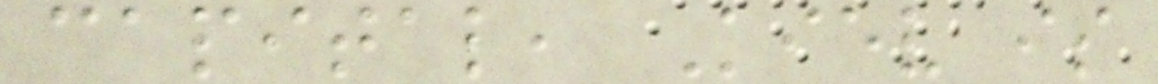capital, Kiev is
